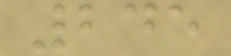245
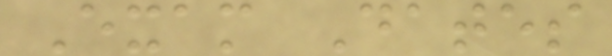Exam Dates
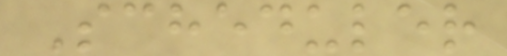Scheduler
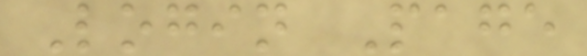Login Page
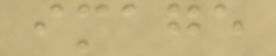image
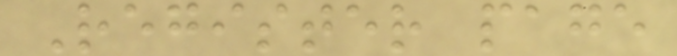Register page
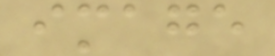image
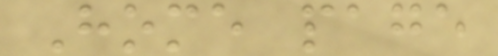Home page
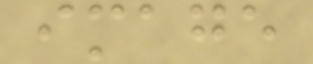image
